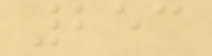253
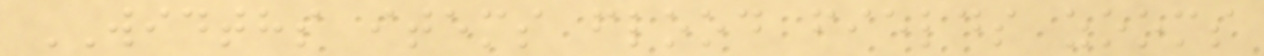WIDTHS items flood fields zooms
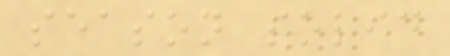season solid
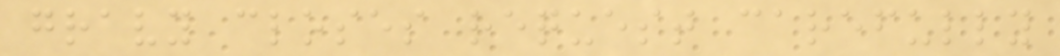gravy closes request carefully
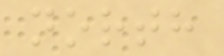north
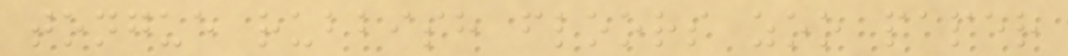tongue rubbish floors zoo paper
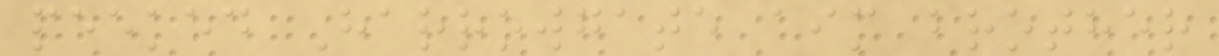peeked Harrowgate aim brother
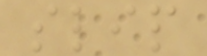slip
